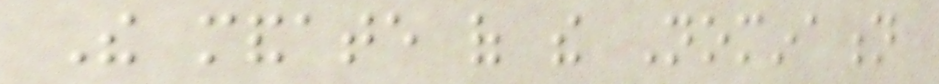The mandate of the Nomination
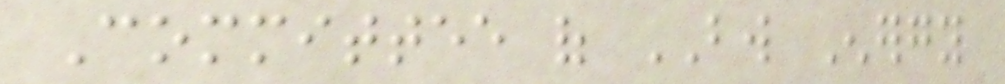Committee of BW Energy
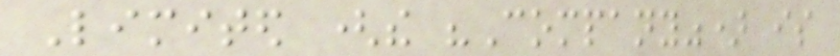Limited (the "Company") is
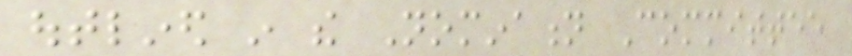outlined in the Nomination Committee
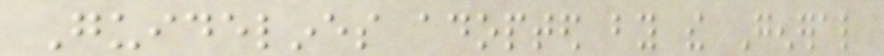Guidelines adopted by the General
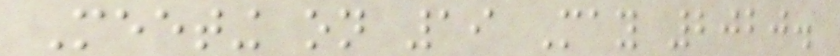Meeting on 19 May 2020.
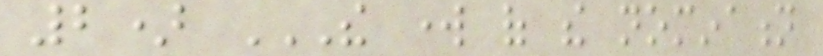2) THE WORK OF THE NOMINATION
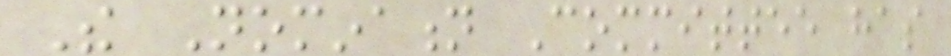The Nomination Committee has
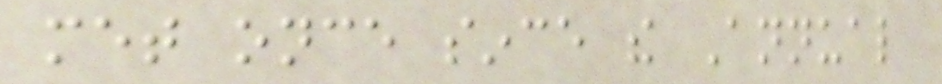met once since the Annual
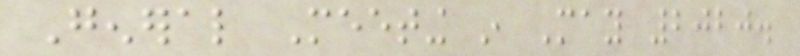General Meeting in May 2020.
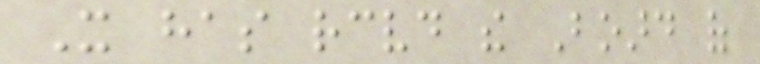It has received the Board of
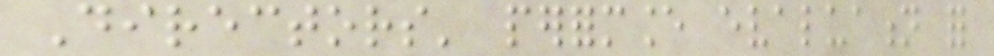Directors' performance evaluation for
